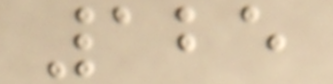125
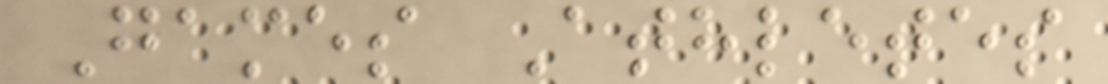Games Athletes
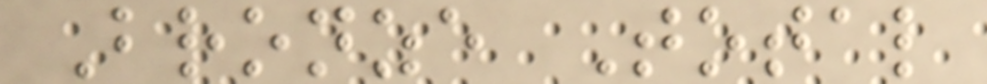Bronze Total
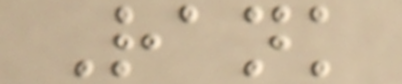Rank
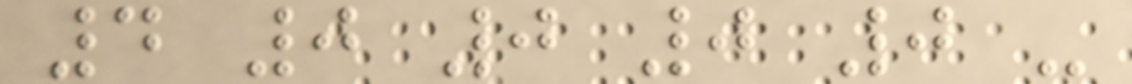4 0 0 0 0 -
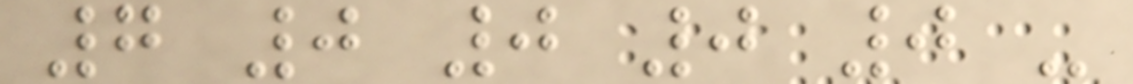7 0 0 0 0 -
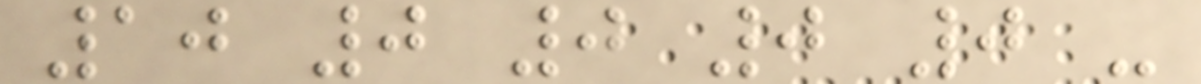10 0 0 0 0 -
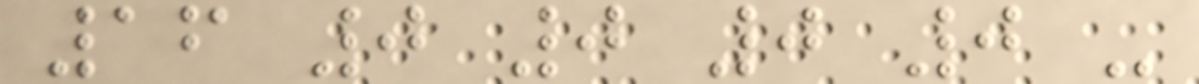16 0 0 0 0 -
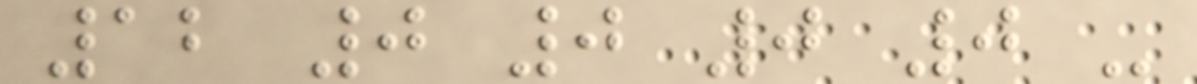12 0 0 0 0 -
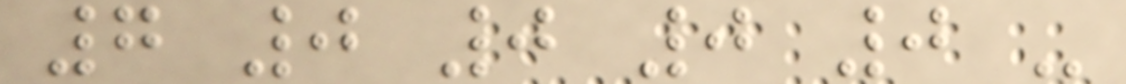7 0 0 0 0 -
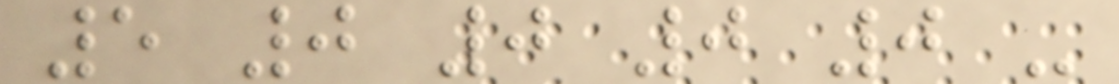5 0 0 0 0 -
